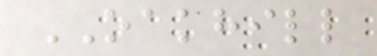OAKHILL
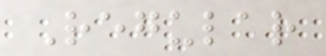Regular
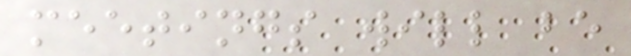meetings will be
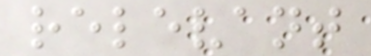relevant
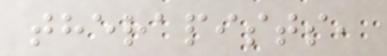therapists,
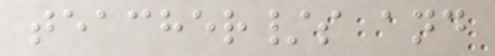teacher/s and
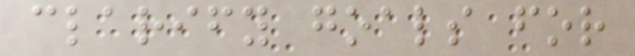clarify goals for
